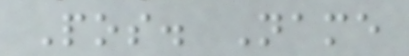Pos. Name
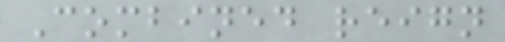Combined reign
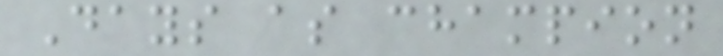Days as champion
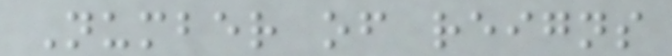Number of reigns
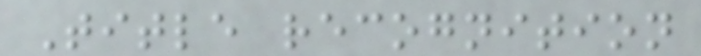Title recognition
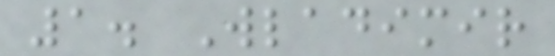1. Wladimir
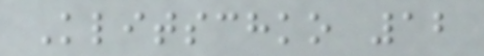Klitschko 12
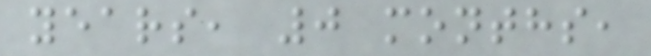years, 0 months,
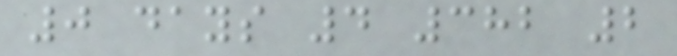0 days 4 382 2
